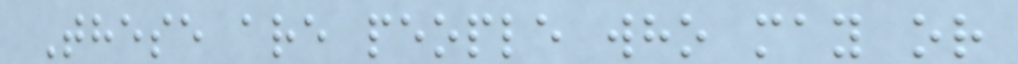These are people who may or
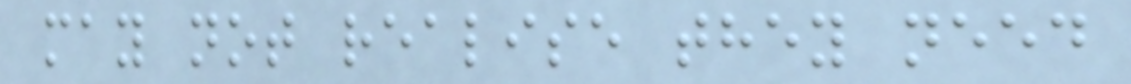may not realise they need
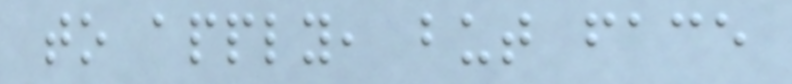to apply, but face
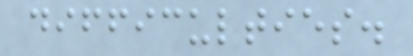difficulties.
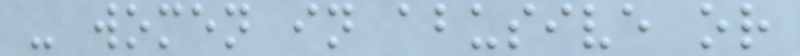- women in abusive or
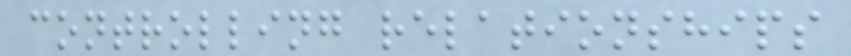controlling relationships
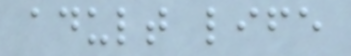adult life
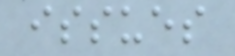issues
